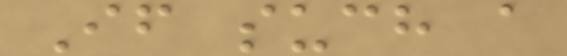If such a
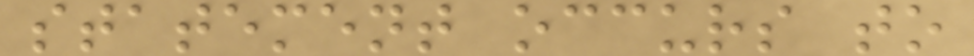statement occurs to
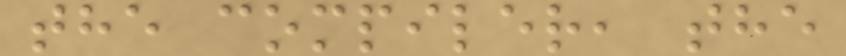the compiler, the
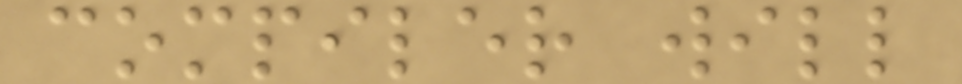compiler will
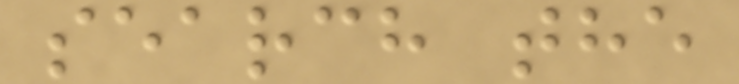search the
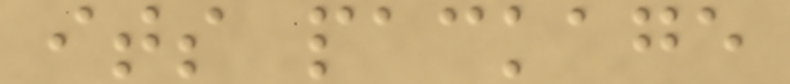its package
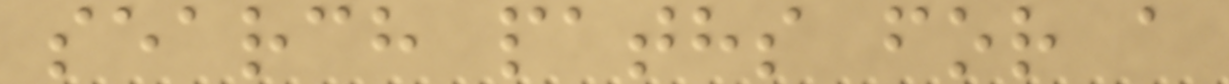search paths for a
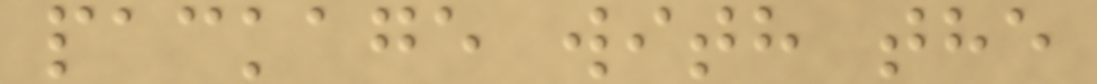package with the
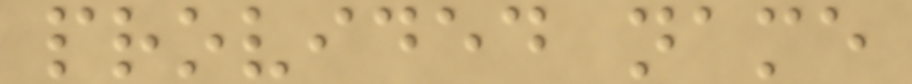provided name
